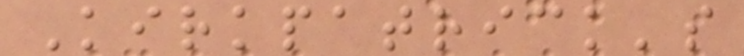Kirkpatrick's
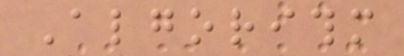Algorithm
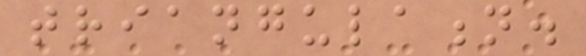triangulation.
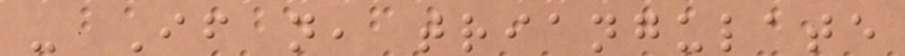- If not, triangulate
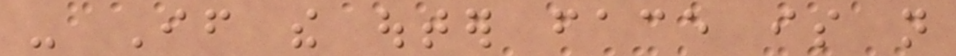- If the outer face is not
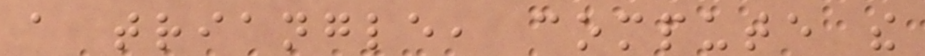a triangle, compute the
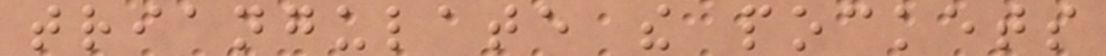triangulate the pockets
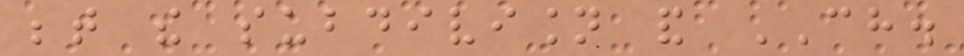between the subdivision and CH.
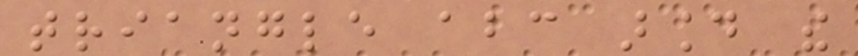triangle abc around the
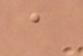a
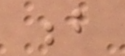b
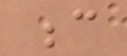c
